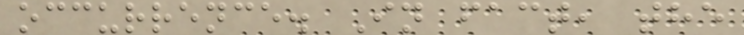occurrence. In fact, the
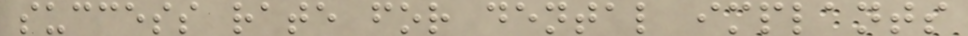success rate for dental implants
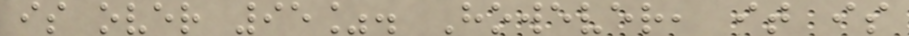is over 95%. However, it is
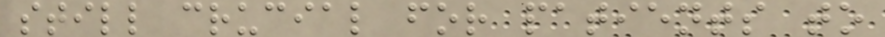still crucial for patients to
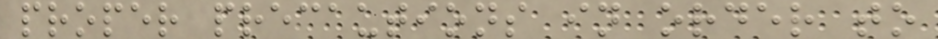proper precautions in order to
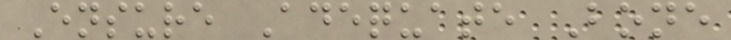Ensure Adequate Bone
